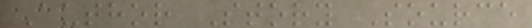Author Story Source
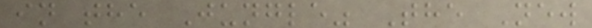in the Jungle" The New
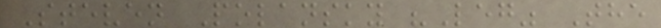Steven Polansky "Leg" The
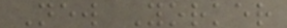New Yorker
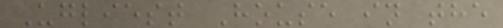Ugliest House in the
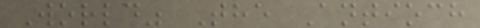World" The Antioch
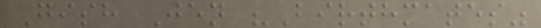Gish Jen "Birthmates"
